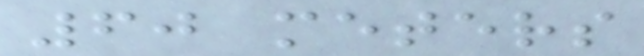60 meters
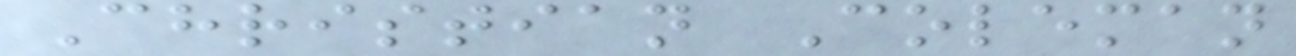Christian Coleman
